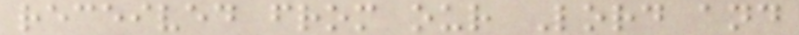received from our Lord and
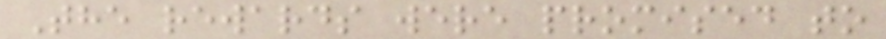The rewards were promised to
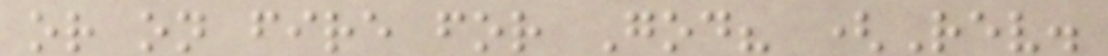or on fire for God? (Rev.
